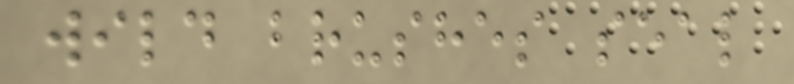wild brushes seal
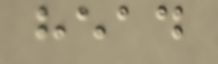head
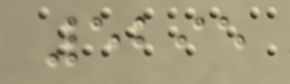5295
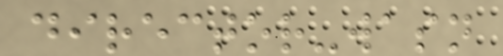director-wasn
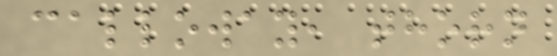calloway, thorn
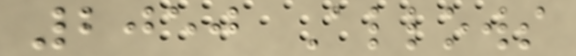2050 Allows
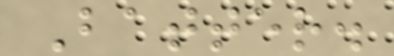Batter.
